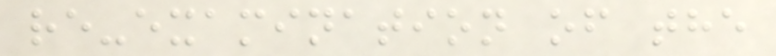re-examination of the
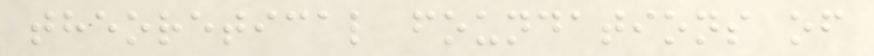theoretical foundations of
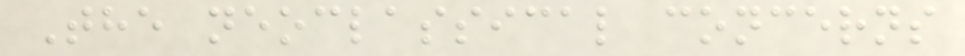The neoclassical concerns
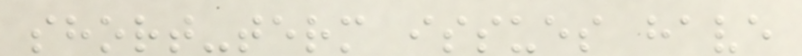short-term issues have
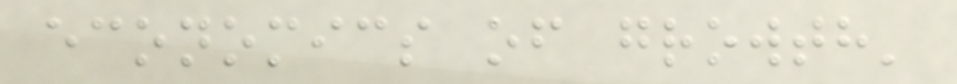economics of growth'
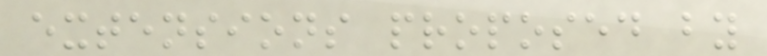extensions proposed by
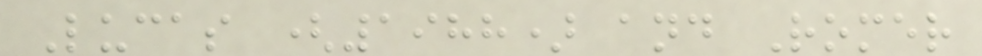Lucas (1988) and Romer
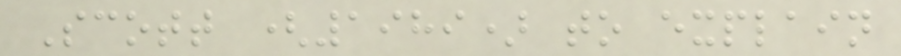Scott (1989) to explain
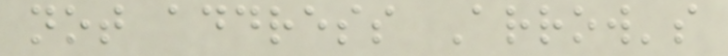not address Arrow's
